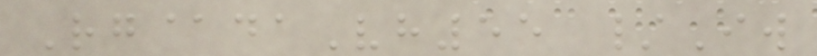Rg@daVh55 /Iw
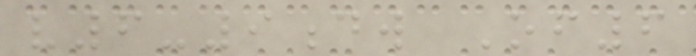v6-9dw Of6
